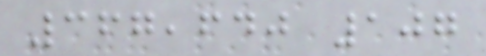367,640 107
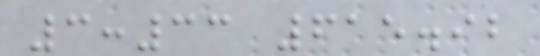3:33 615.92
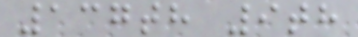137th 9th
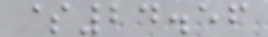$24.56
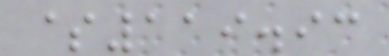$119.93
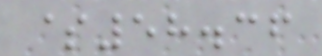$58.36
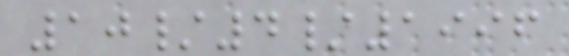10/4/1996
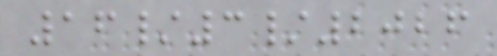16/3/2026
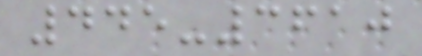445-3610
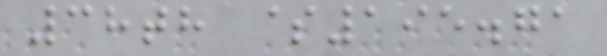38th $195.71
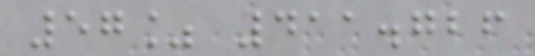57% 411.726
